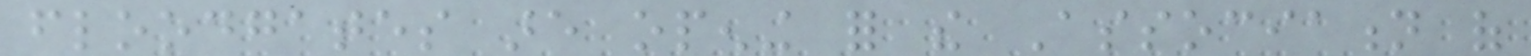floodgates are opening for the Association of
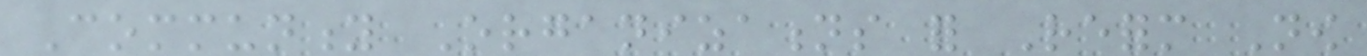Community Organizations for Reform Now
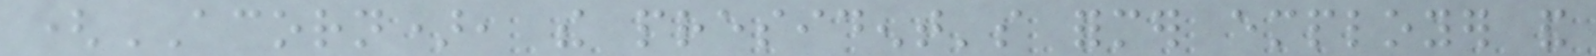(ACORN), the president's former employer and
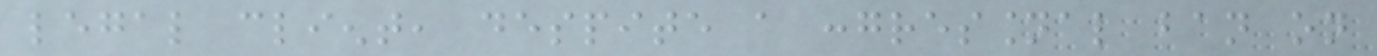legal client, despite a congressional ban on
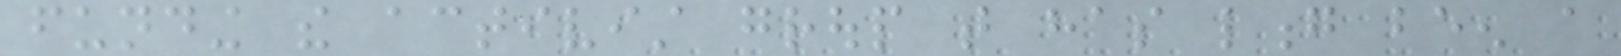funding the activist group that has long been a
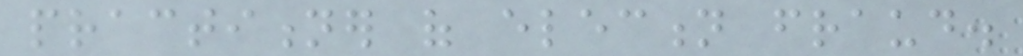practitioner of election fraud.
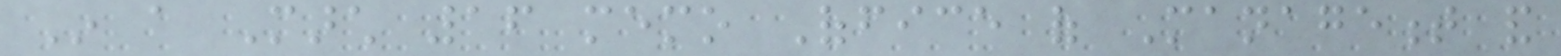In a March 16 memo Office of Management and
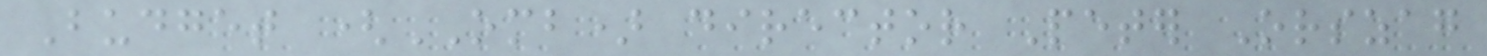Budget (OMB) director Peter Orszag
